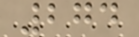274
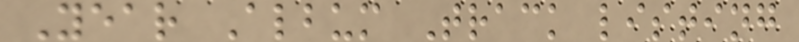Year Album Track listing
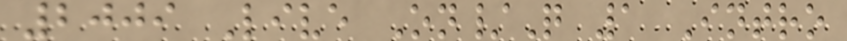2009 Live On/Q 1 Intro
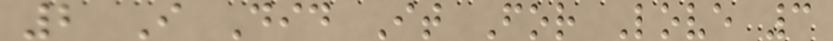2 I Did It For Love 3
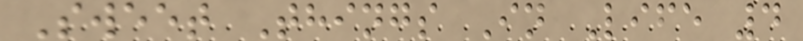Sweet Things In Life 4
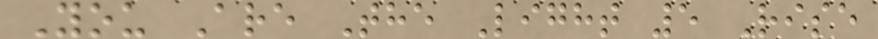You Are The Light 5 Rise
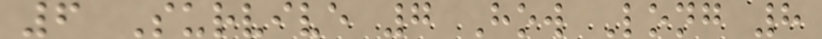6 Survive 7 How Long 8
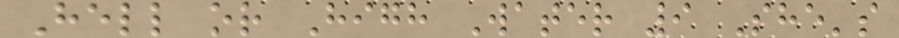Hell or High Water 9 She's
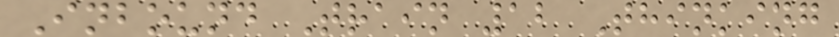Inbound Train 12 Thinking
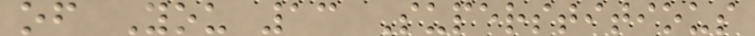of You 13 Superstitious
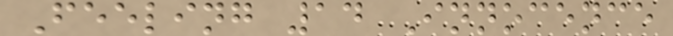Feeling 14 Innocence
